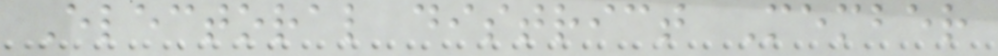Electoral district Member
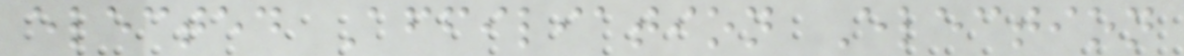elected Affiliation Election
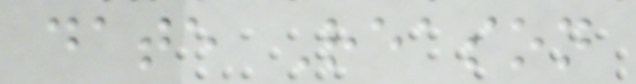date Reason
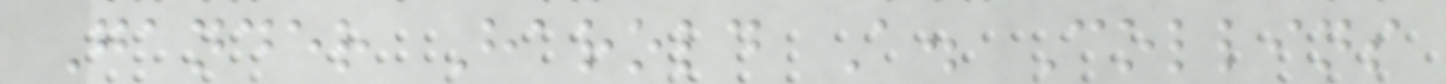Gander Harold A. Collins
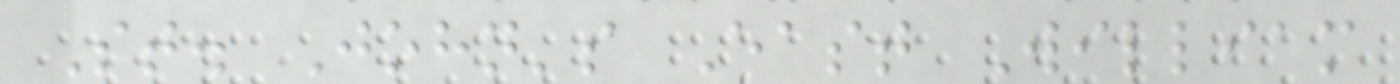St. John's East William
